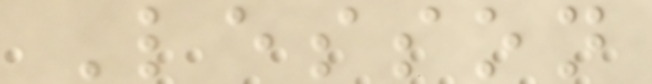Lesson
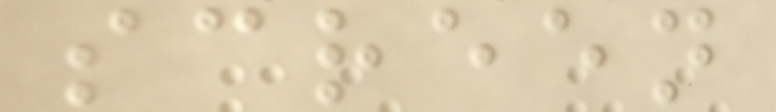screen
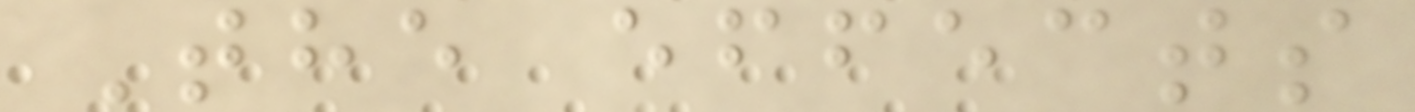The effects
